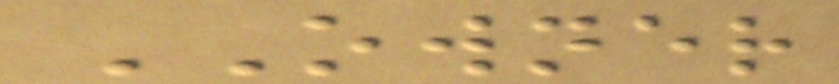OWNER
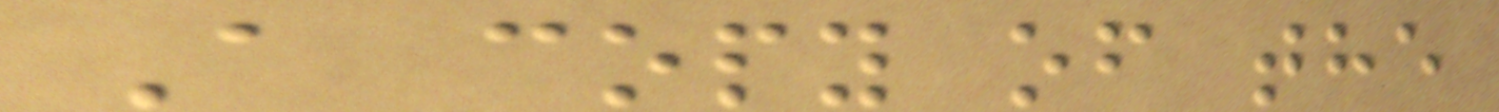A copy of the
